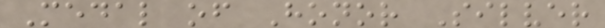Medal of Honor Silver
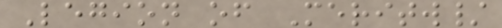Legion of Meritw/
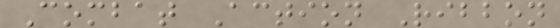Combat Action Ribbon
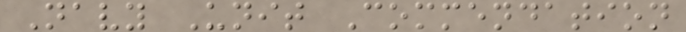Navy Unit Commendation
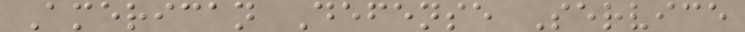American Defense Service
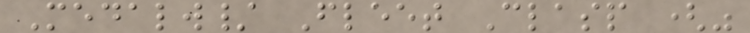Medalw/ Fleet Clasp ("
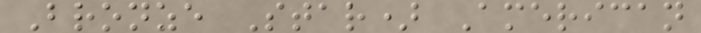Bronze Star) American
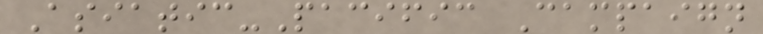Asiatic-Pacific Campaign
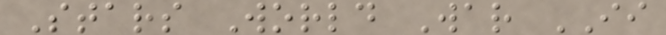Stars World War II
